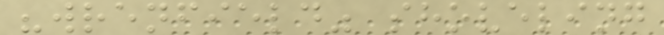"wrenfield" shoveling
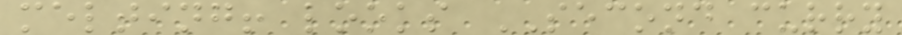melting! looks SECOND curry
